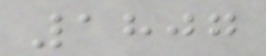1807
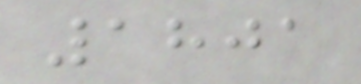1801
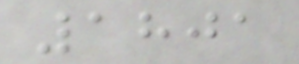1801
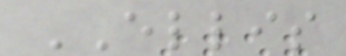ELLIS
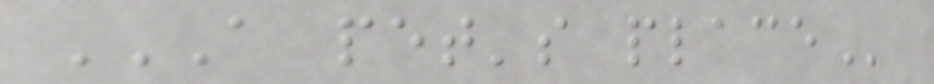A PET'S PLACE
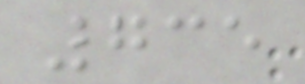735
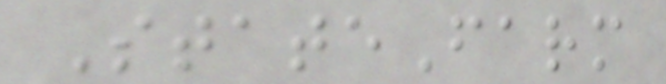StateFarm
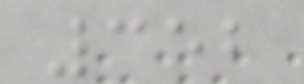352
